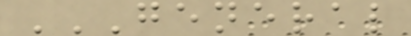GENERAL
